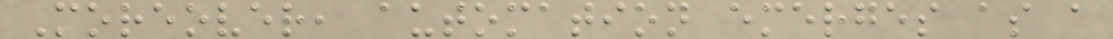Moreover, automation emerges as a
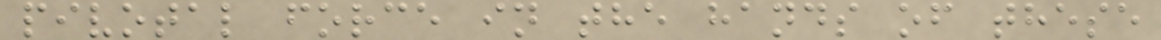pivotal force in the hands of these
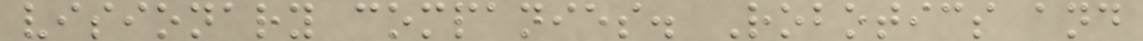visionary companies. Robotics and
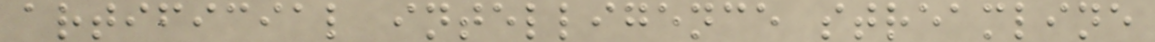artificial intelligence streamline
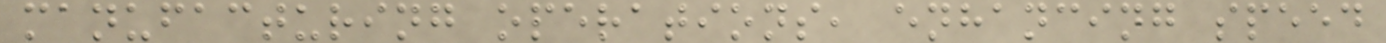manufacturing operations, enhancing speed
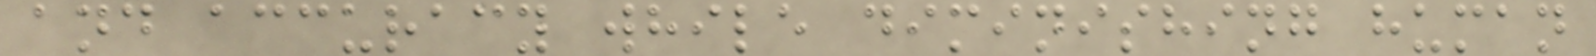and accuracy while diminishing human
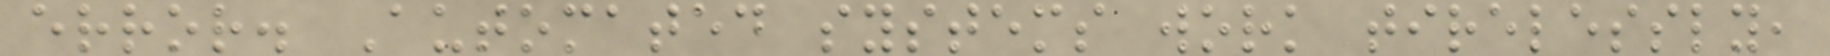error. Automated systems work tirelessly,
